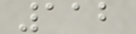112
